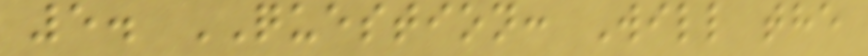5. QUESTION: Will the
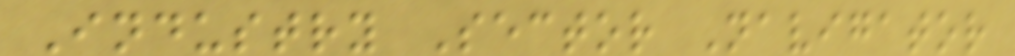Industry Sector Navigator
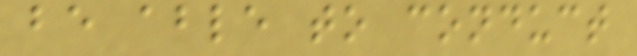be able to conduct
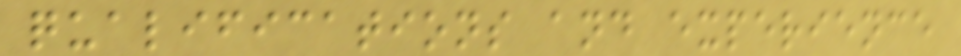qualifications and experience
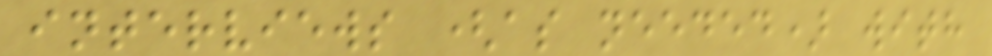interviews (as needed) with
